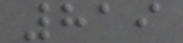819
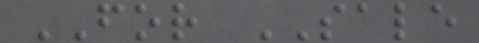FOR SALE
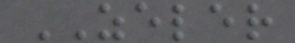ZELER
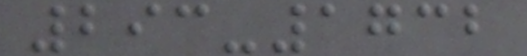293-1732
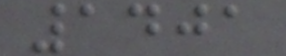1401
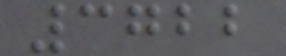3722
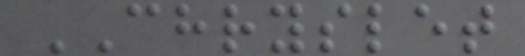CHRYSLET
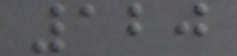120
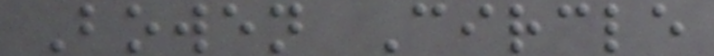Bowen Circle
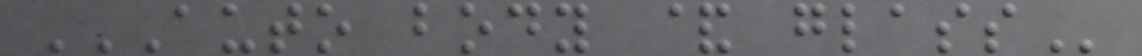AUTO BODY & GLASS
